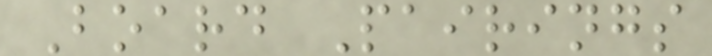Board Pairings
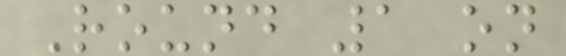Round 1 on
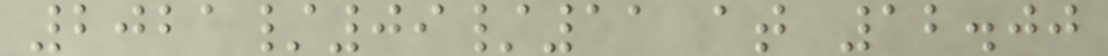2021/09/11 at 12.00
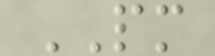PM
